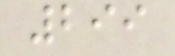299
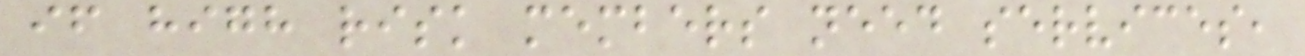if high risk members need services,
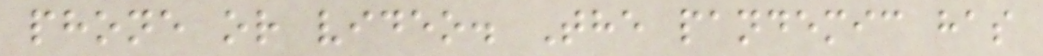phone or video. The pandemic has
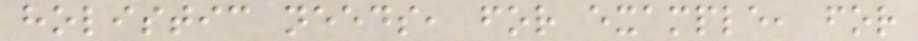holistic needs, for example, for
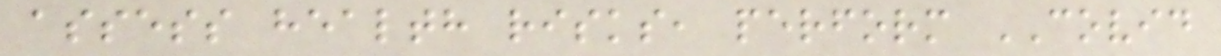assess health risks, perform COVID
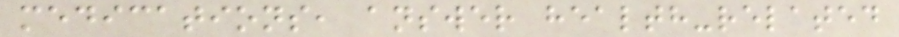medications, answer health-related
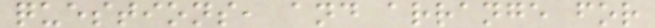questions, and arrange for
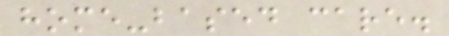home-based care.
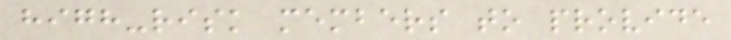high-risk members to provide
